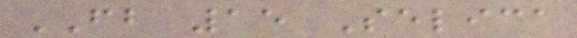FB 15 Selica
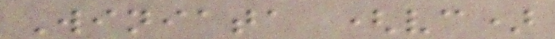Winiata (vc)
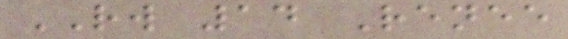RW 14 Renee
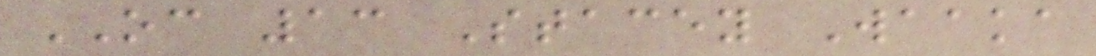OC 13 Stacey Waaka
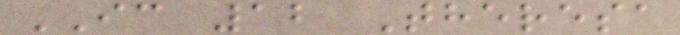IC 12 Theresa
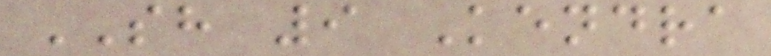SH 9 Kendra
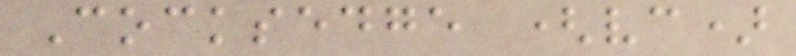Cocksedge (vc)
